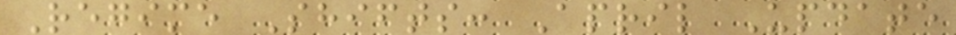Regime Shifts: April Update
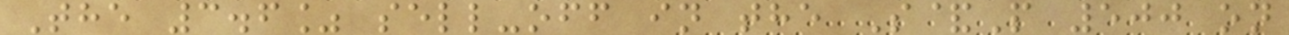The 3.6% sell-off in the S&P 500 on
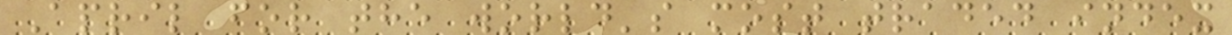April for the world's most traded index
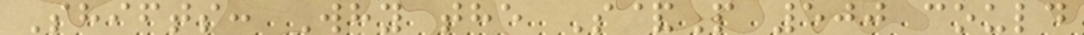Shifts: Why the S&P 500 could
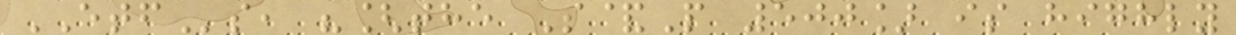ETFs, "[the S&P 500] is highly
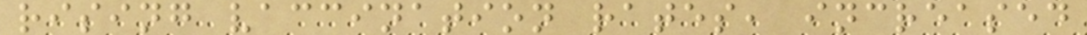rising vaccination rates, increased
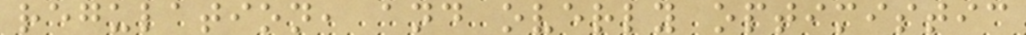regulation, and overly optimistic
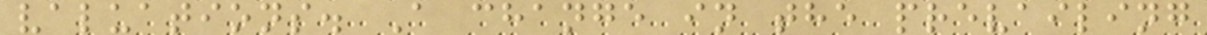valuations. A change in the prevailing
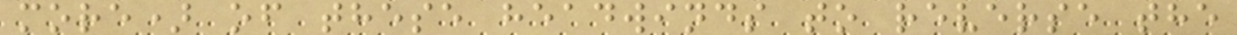more) of these headwinds to reverse the
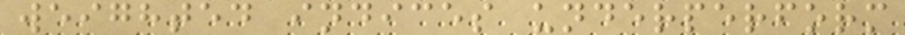weighted indices underperform
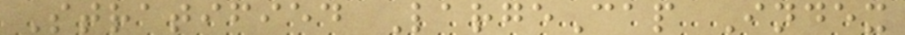Stratified LargeCap Index
